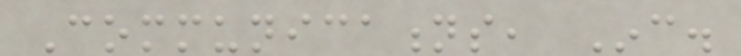Communications, Inc.
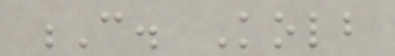C. Kolb
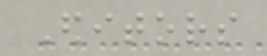Editors
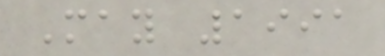May 1991
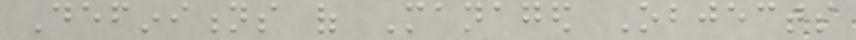Definitions of Managed Objects
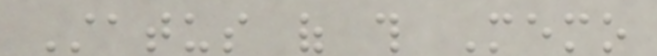Status of this Memo
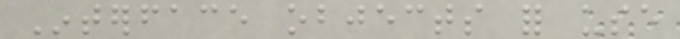Interface objects for use
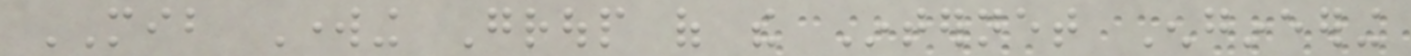MIB Working Group of the Internet Engineering
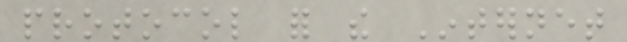protocol for the Internet
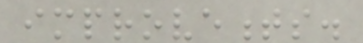improvements.
